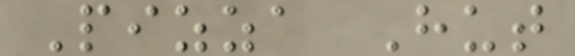Pizza Hut
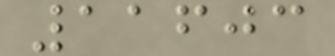11603
